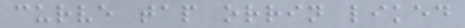curve tap orrin liked
